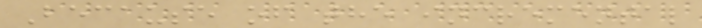Because of the incremental
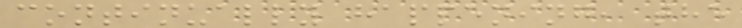continually happening, the
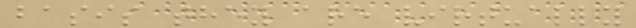basis they are virtually
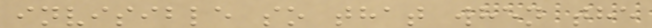invisible so that when the
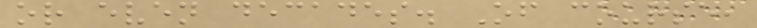or even decades. Of course,
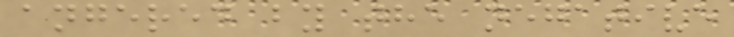angered by the negative
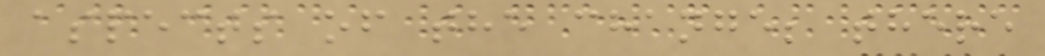aspects of the change; there
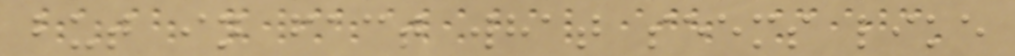but in fact what seems like
